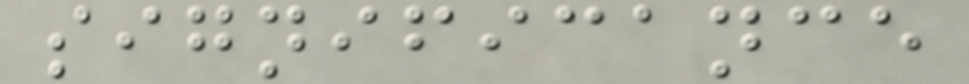significance
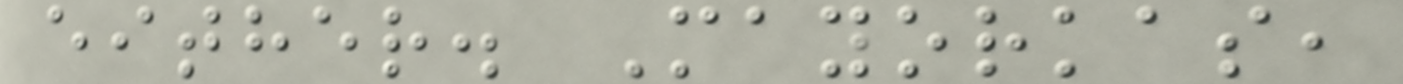either. Mayorkas,
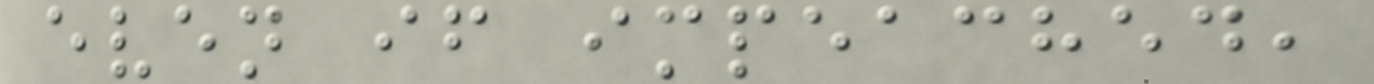even if impeached,
